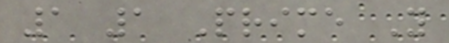1 1 Prime Y
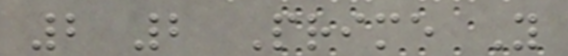2 2 Prime Y
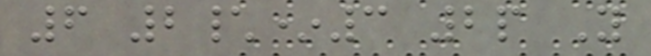6 2\*3 2p Y
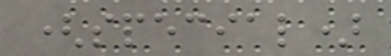(special)
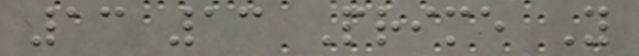13 13 Prime Y
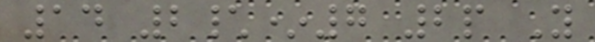14 2\*7 2p Y
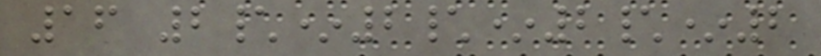16 2\*2\*2\*2
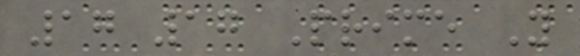17 17 Prime Y
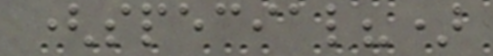(special?)
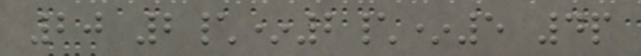20 2\*2\*5 4p
